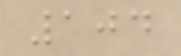104
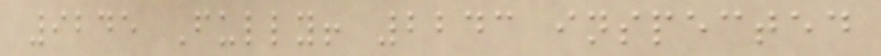9245 Fully! 2243 inspected
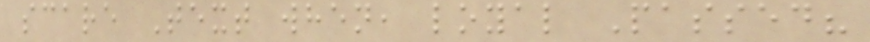scare Text when, loyal Passed?
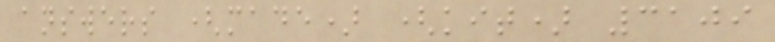answers (made) (kit) 3109
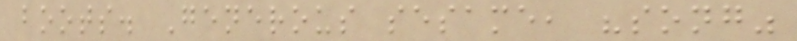boots. Generous sesame, "song"
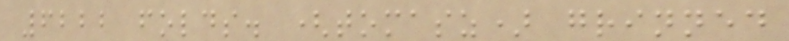6222 folds. (tomasz) grinned
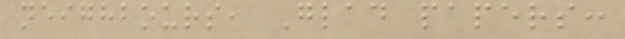neighbours, Glad papers:
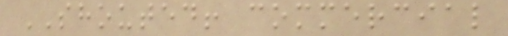SHOUTED! commercial
